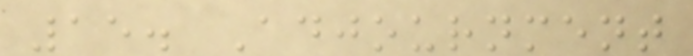15. Adjournment
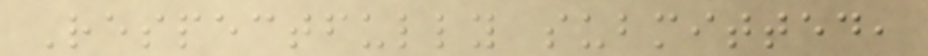Respectfully submitted,
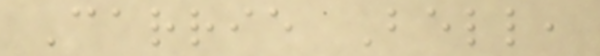Carrie Bell,
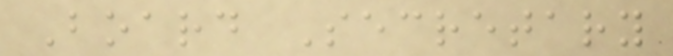Board Secretary
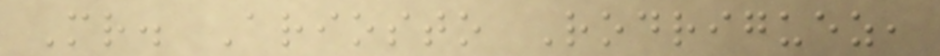Mr. Ariosto Rodriguez,
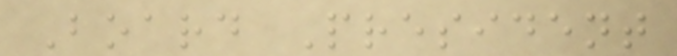Board President
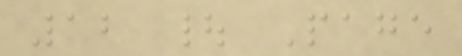12 | Page
